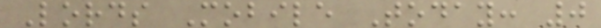Lords Mobile Today: 0
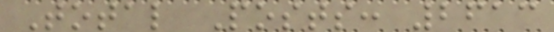Total Posts: 2613
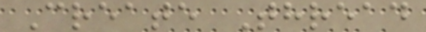Create Thread
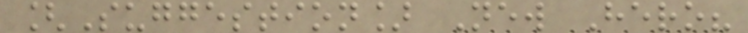[Suggestion] New Hero?
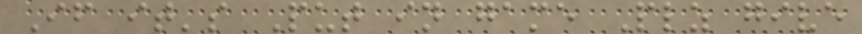If it's Put in game Plz give
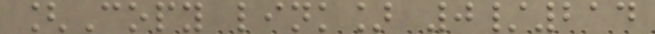[Copy link] 0/214
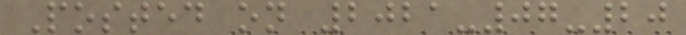Posted on 2021-07-20
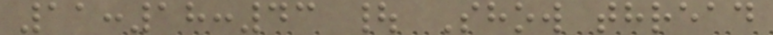11:18:43 | Show thread
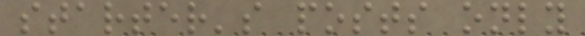starter's posts only
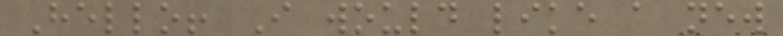Hello! I would like a new
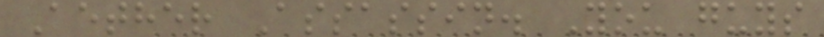Aether Assassin. You guys
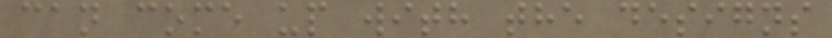can come up with the designs
